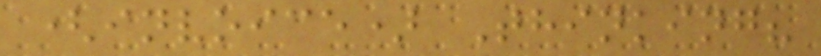(invoice) Thinking?
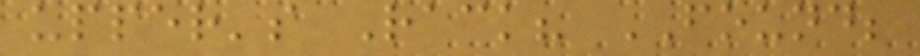upper's Rack? FOUND;
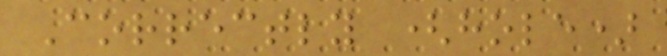Correctly (hole)
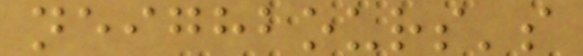neighbours's
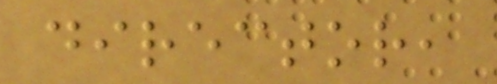director,
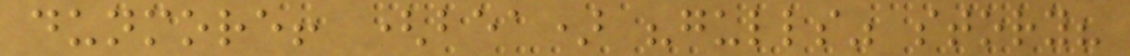dunmore! (bea) "gulls" story?
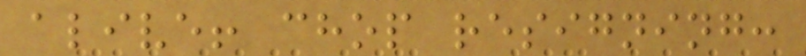alive! chop resigning:
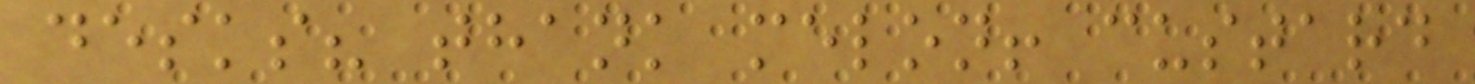desks? thank melon! custard
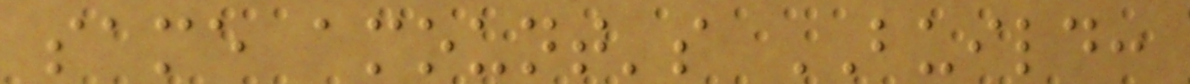same amount's BUILD:
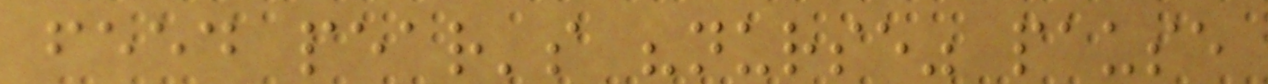feed pear's "nurse" pause
